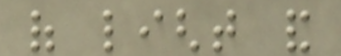of light and
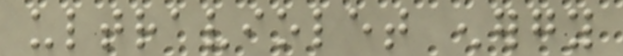ultraviolet energy
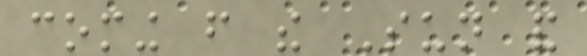coming from the Sun and
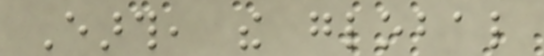Earth, the global
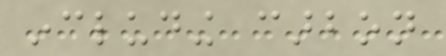including carbon
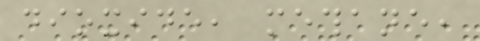dioxide, methane,
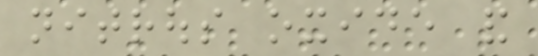nitrous oxide and
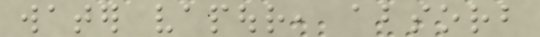water vapour, absorb
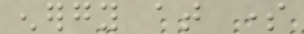energy at some
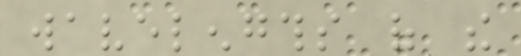wavelengths of the
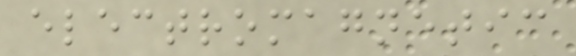electromagnetic
